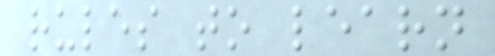rules to learn
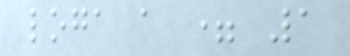loga a = 1
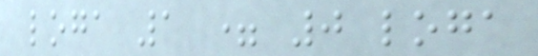loga 1 = 0 loga
